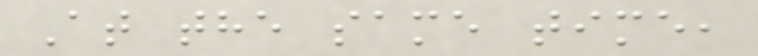At the same time,
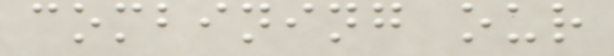combining our
